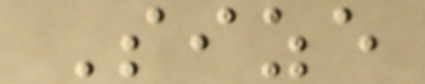Size
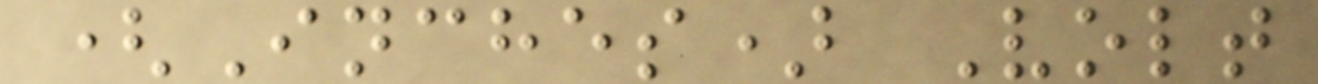(Inches) Volt
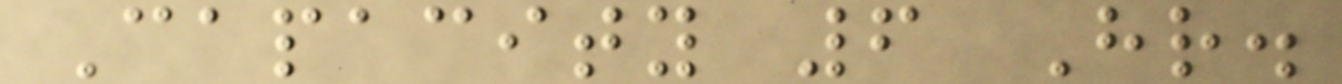Capacity 6 Hr.
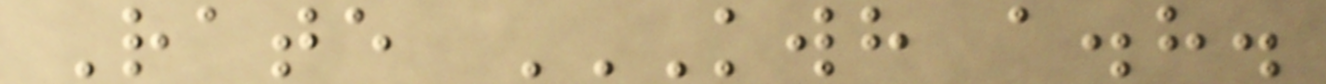Rate KWH A.H.
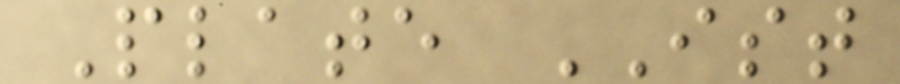Plate IST
